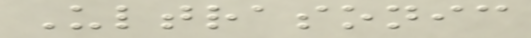Ultrasonic
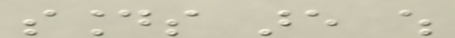sounds are which
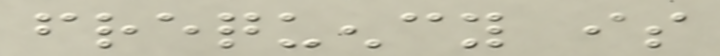frequency is
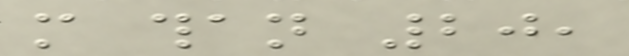more than 20,
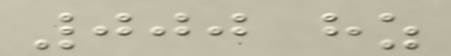000 hz
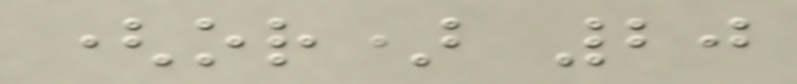(or) 20
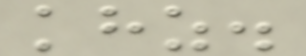khz.
